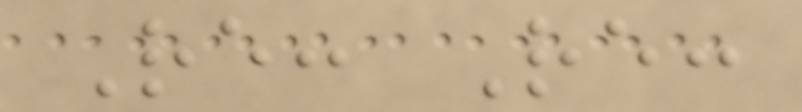Re: Re:
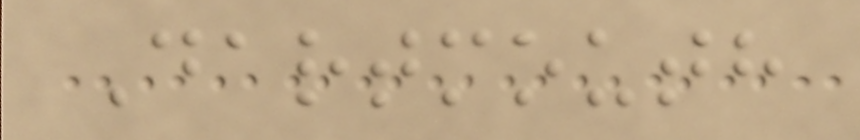Dartmouth
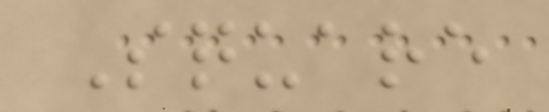Square
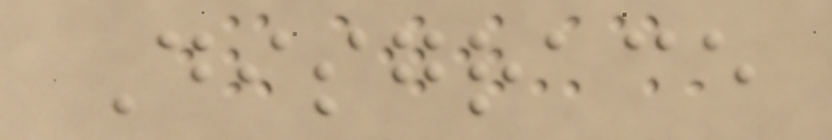Disgrace
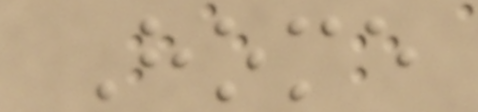Home
